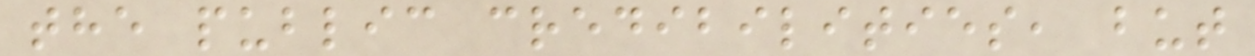the public credibilities, but
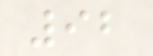92
